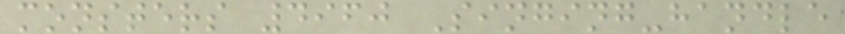monsters 4960 Singing-handle
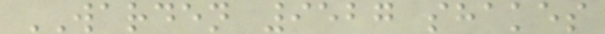WARDEN 9527 shakes
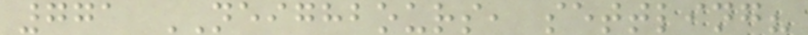771 NEIGHBOURS, settling?
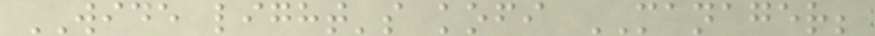WIDE light's kofi MANAGER;
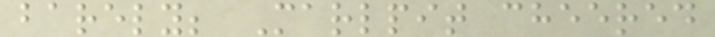barely; Marlpit cheered
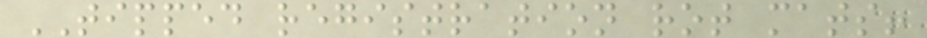TIPPED registration rot mats!
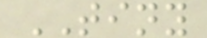TINY
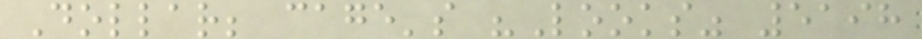Dollar; cage's "Looks" 5198
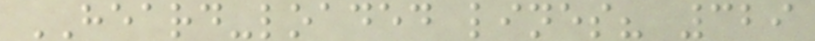HEARD-loaded lines? 329
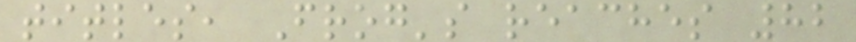titles, Frog's reaches 82
